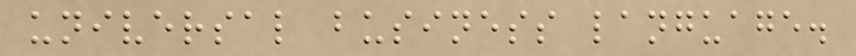universal business language.
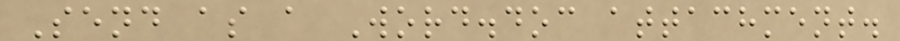Send as a Word.doc attachment.
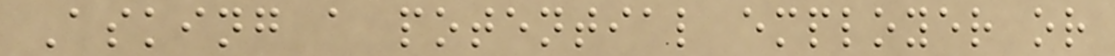Asking a potential employer or
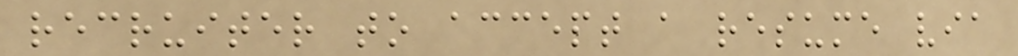recruiter to accept a resume via
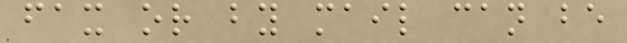fax or by mail can be
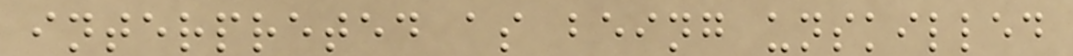interpreted as being unskilled
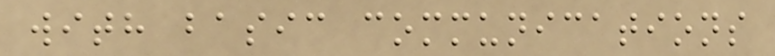with basic communications
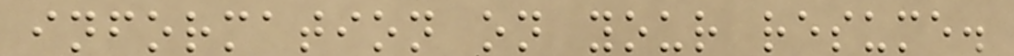information on your resume.
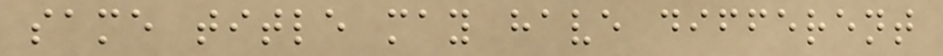same title may have different
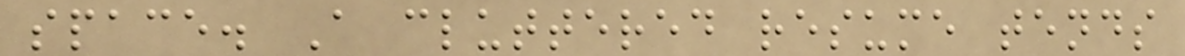space. A cluttered resume tends
